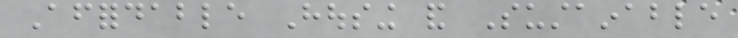Affordable Housing and Sustainable
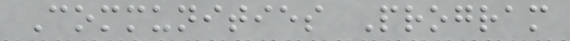Communities Program
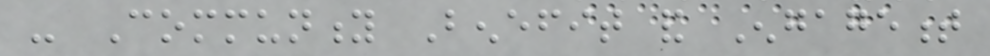- Community Benefit and Engagement
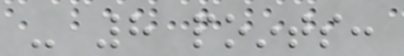- 8 points:
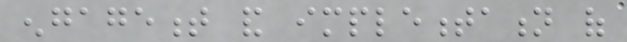engagement and implementation of
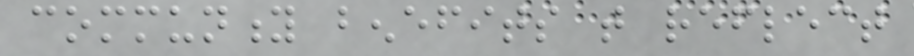community benefits that reflect
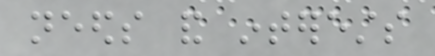needs and interests
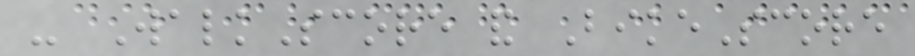- WalkScore and BikeScore
